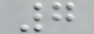7
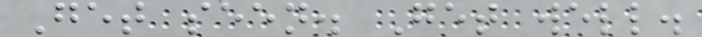Get seen. Get well.
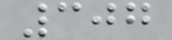307
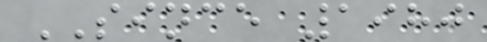SINCE 1980
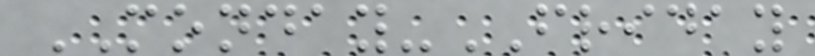MONDAY-FRIDAY
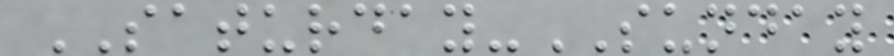SATURDAY-SUNDAY
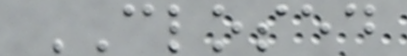CLOSED
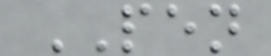PEN
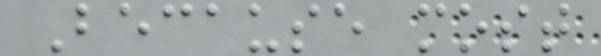Because most
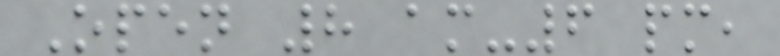Open 8 am-6 pm,
